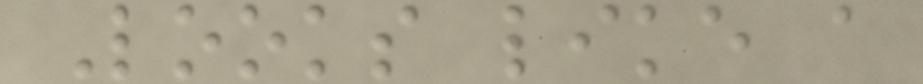Looks like a
